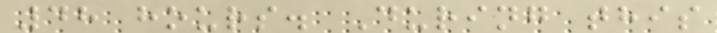48 hours. During this
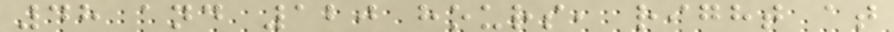48 and 120 hours, right at
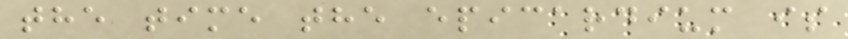the time the epicardium is
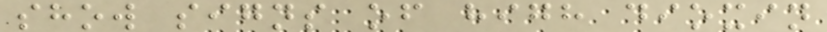show signs of high dioxin
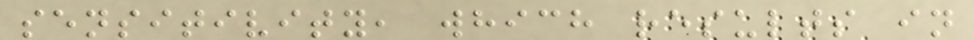sensitivity, which results in
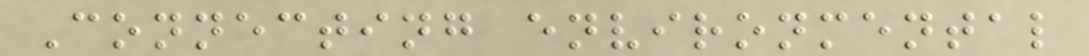Connecting environmental
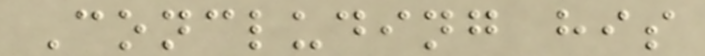Concluding his
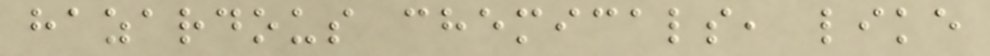hazardous chemicals, like
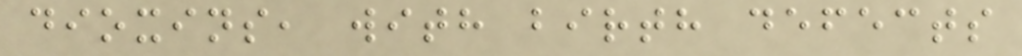dioxins, with birth defects
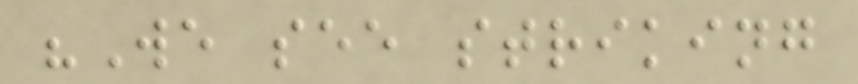"We see striking
